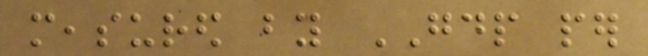measured by GDP per
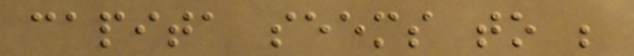capita seems to be
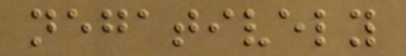negatively
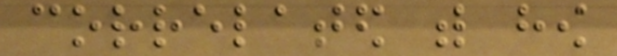correlated with how
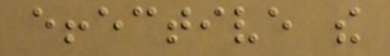effective the
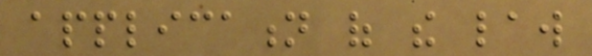application of the law
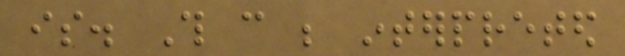is. This can be interpreted
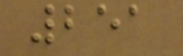251
